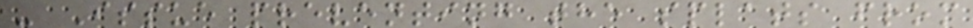- Issue preventing the splats from
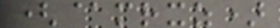(@mrxz)
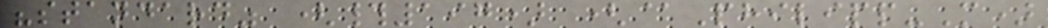"standard" (#197) (@Philipp-M)
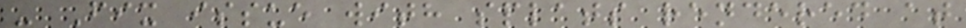- Fix issue with splats rendered at
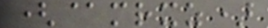(@mrxz)
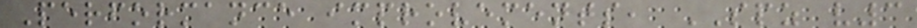Performance improvements, SPZ v3
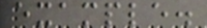example.
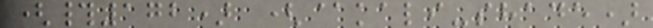(#172) (@kali-shade)
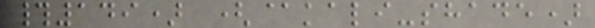#149) (@kali-shade)
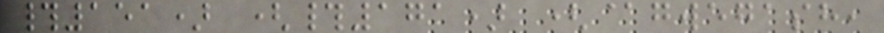#151) (#171) (@gwegash,
